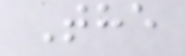The
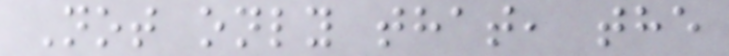Not only that, the
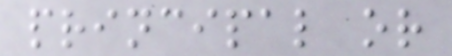principal or
